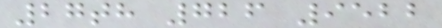27th 726 9522
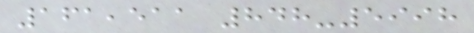161,511 848-5998
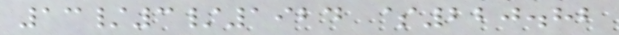13/3/1924 $220.82
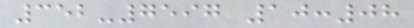352-7597 10:08
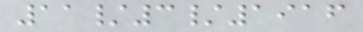11/3/1916
